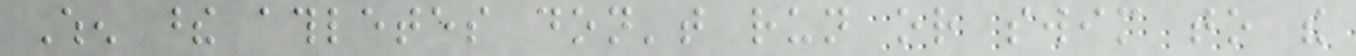When these athletes don't run or swim to the
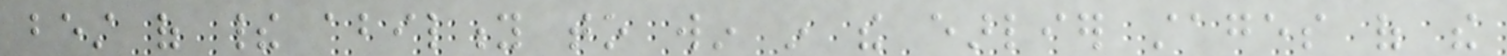best of their ability to win in the earlier stages of the
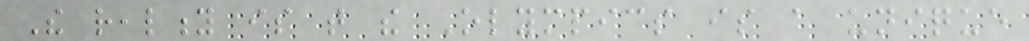The reality is that the Olympics is a unique
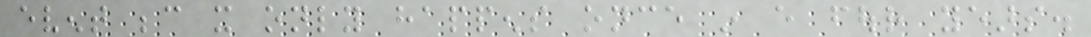event because it only happens once in every four years.
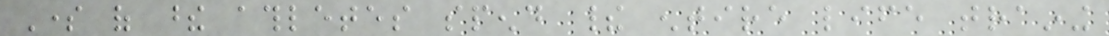Some of these athletes spend their entire life training
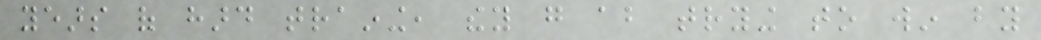years of hard training, they go about trying to win by
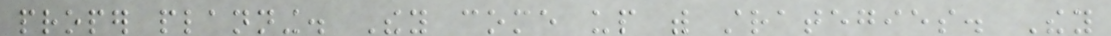proper planning. They come up with strategies. They
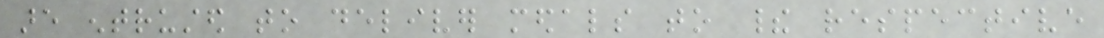are entrusted to deliver medals to their respective
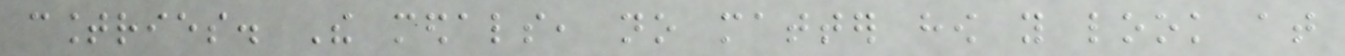countries. The medals, no matter how you look at
